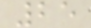25
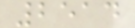2514
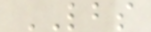LBS
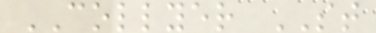COLLYER ST
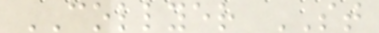COLLYER ST
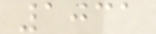1031
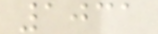1031
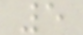5
